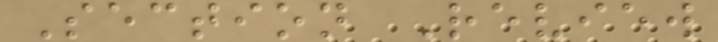Section Review
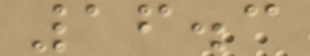16.3
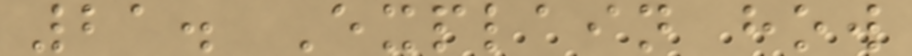21. Explain how
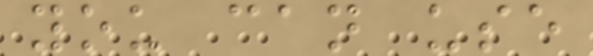you can use
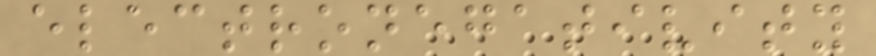electronegativity
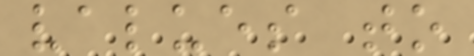values to
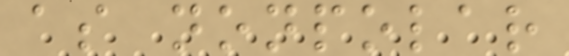as nonpolar
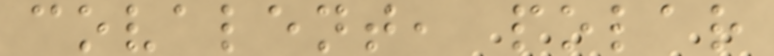covalent, polar
